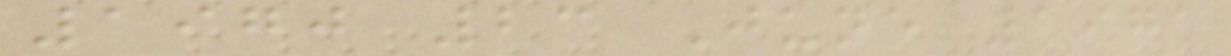1970 23 June 1971
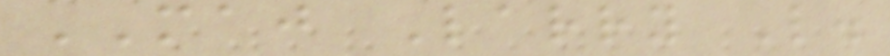MAJ Larry L.
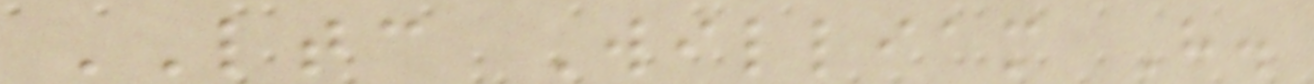LTC William H.
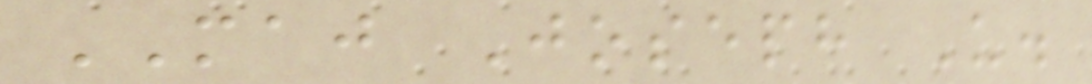MAJ Joseph U.
